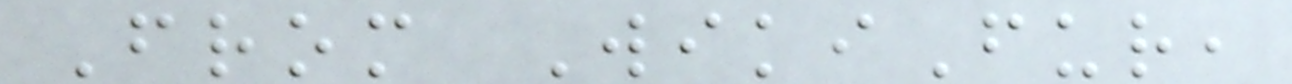From WikiFur,
